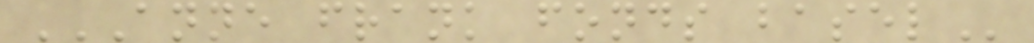ANNE FRANK FONDS BASEL
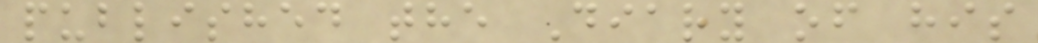published the Diary of his
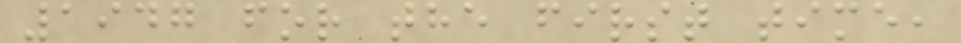1947 for the first time,
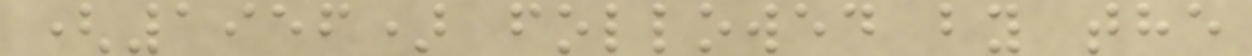(1956) followed by the
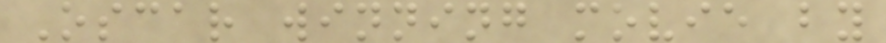Oscar winning movie by
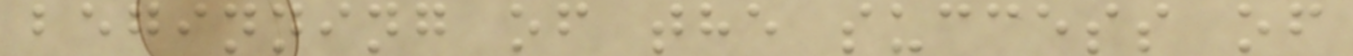beginning of the success of
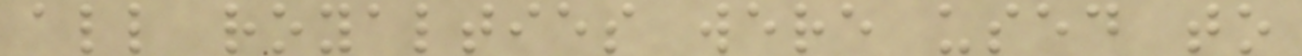all royalties were used to
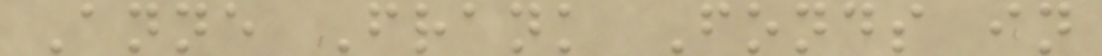Anne Frank Fonds in
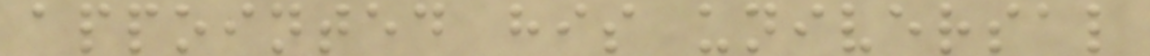appointed his universal
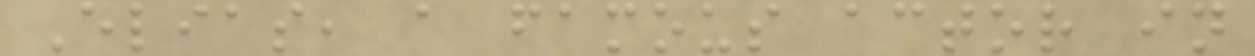Elias, a famous actor in
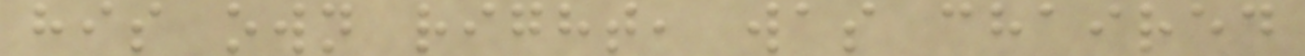his own right, was chaired
